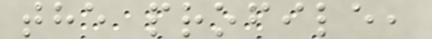the profile,
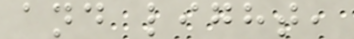and light,
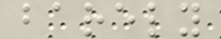barely
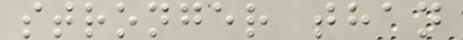stronger than
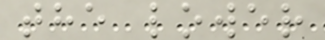the lower
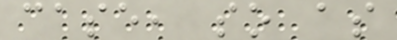case, so as
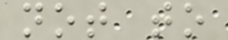not to
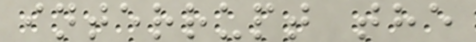interrupt the
